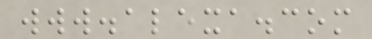www.alexa.com
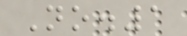No.1
